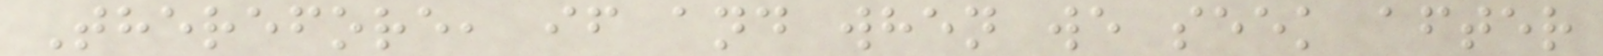Therefore, if and when we seek after
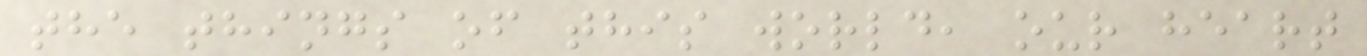the things of this world, our heart
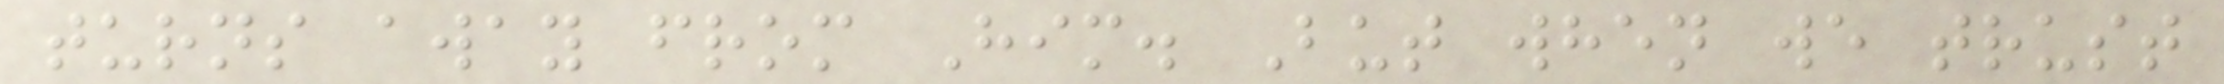turns away from Him. But when we trust
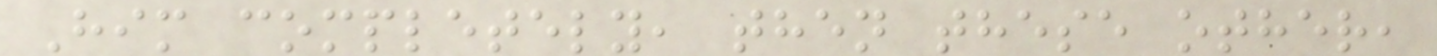Him completely, then these other,
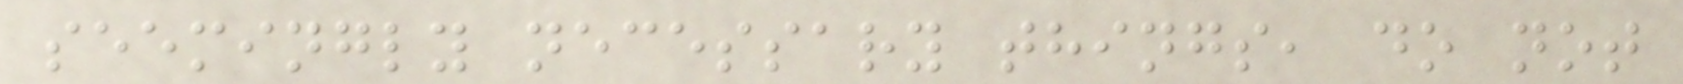seemingly necessary things, do not
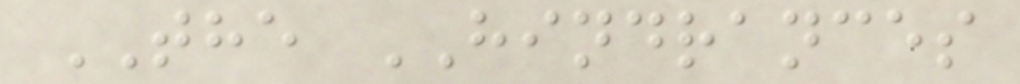THE HINDRANCES
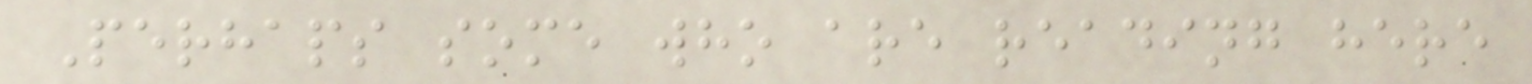Perhaps some who are reading here
